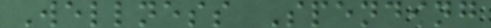Wellness Spending
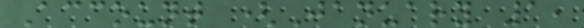Account (January 1,
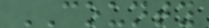COUNTY
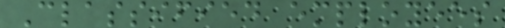Classified employees
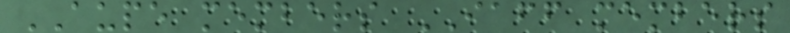AUPE members IAFF members
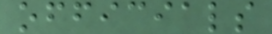officials
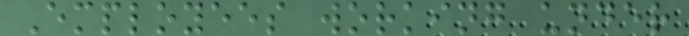Employees working under
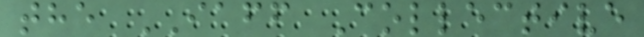the IAFF Collective
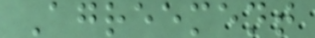Agreement
